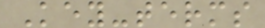Key-terms
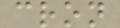cron
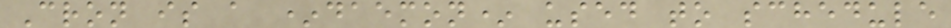Cron is a *daemon* used to schedule
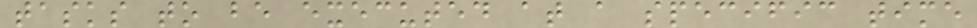tasks to be executed at a specific time
